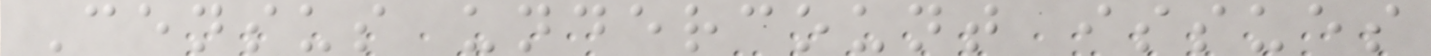Census undercount issues
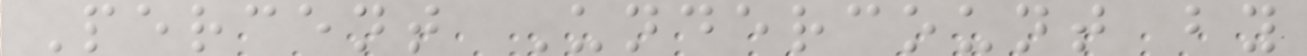Percent Undercount by
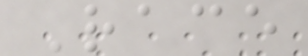Race
